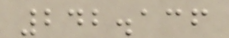242.136
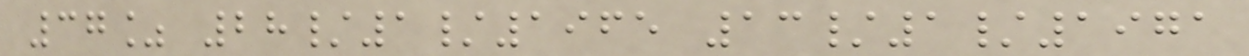37% 28/1/1965 13/1/1971
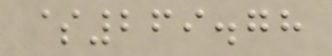$269.78
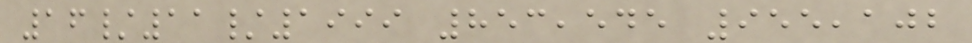16/11/1999 853,545 955,102
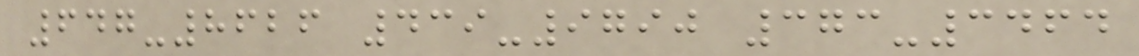647-8626 439-9790 373-3464
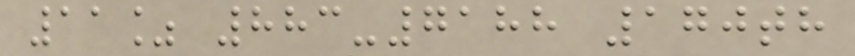11% 883-7188 170th
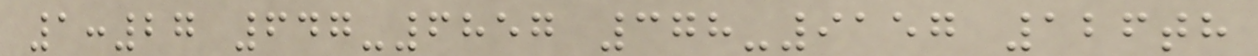1:27 647-6857 378-9157 126th
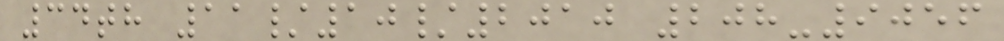34th 11/10/2010 208-9056
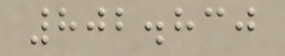802.830
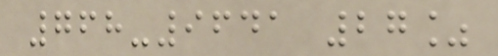768-9641 27%
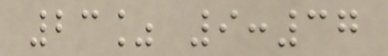23% 9:37
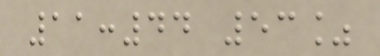11:44 53%
